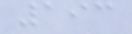193
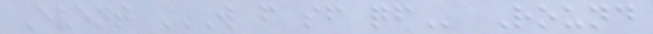Event W F SF QF Round
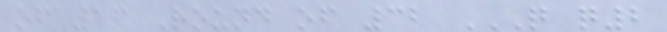of 16 Round of 32 Q Q2
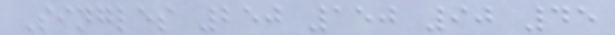Singles 250 150 90 45
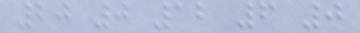20 0 12 6 0
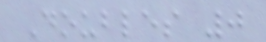Doubles 0
